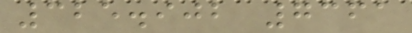325.902 7361
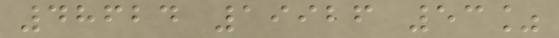48624 19926 53%
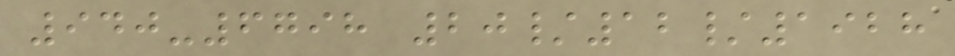940-6798 20/12/1928
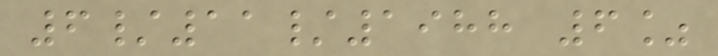6/11/1988 6%
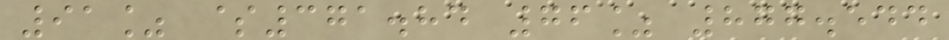91% $371.84 76% 877.544
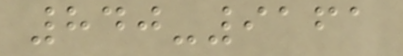840-9161
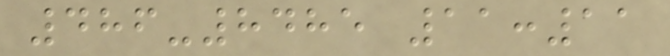486-8485 11:11
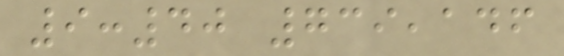9:40 739,146
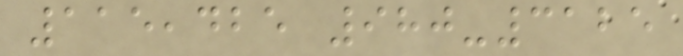115,425 980-3125
